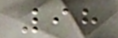98
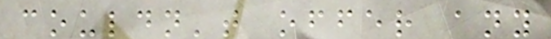couldn't offer any
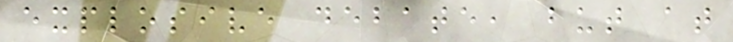explosive debate, but at
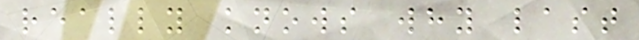really knows why last
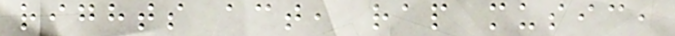rights act, rap music,
